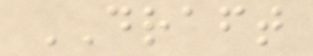DRAFT
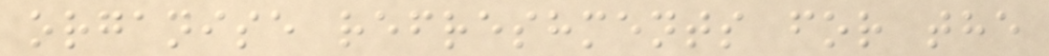organise refreshments for the
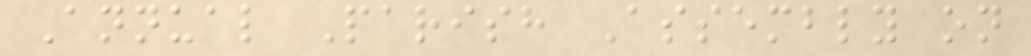Annual Parish Assembly on
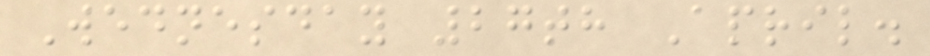Wednesday 27th April.
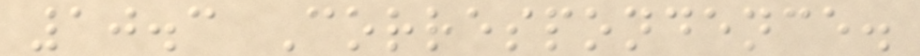10.3 Correspondence.
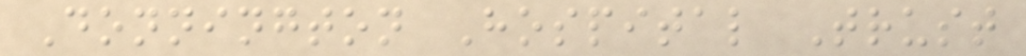Donnington Hospital Trust
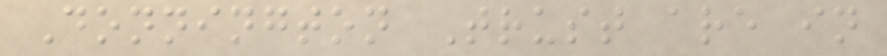Donnington Trust are in
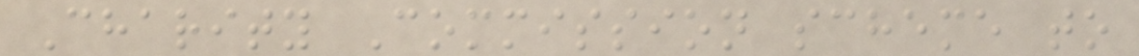Charity Commission scheme to
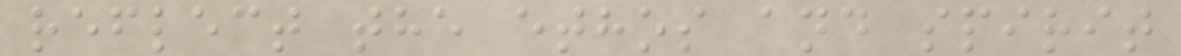reflect the ethos and spirit
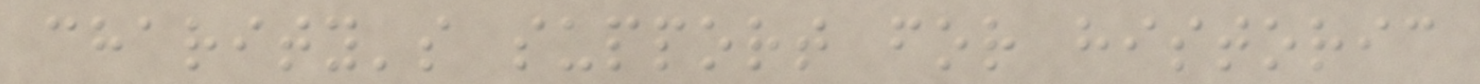charity's support for historic
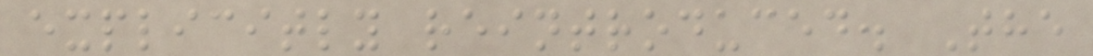explicitly reintroduced. The
